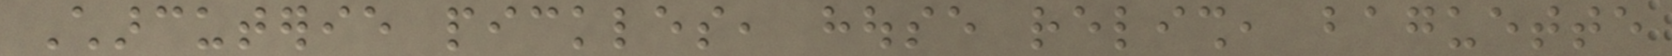Charcuterie pickles, house relish, baguette
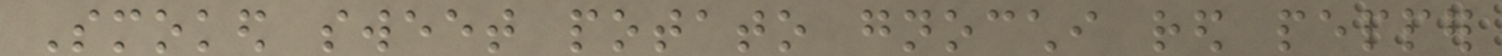Smoked sweet potato gnocchi red pepper
